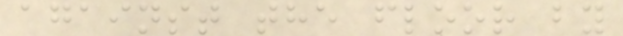against the floor by
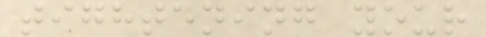tightening your
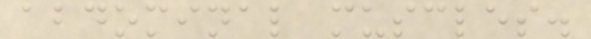abdominal muscles.
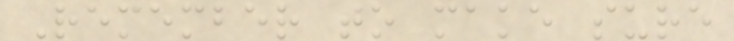Remember to make sure
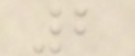2
